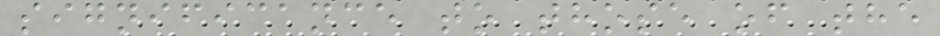significance to those of the
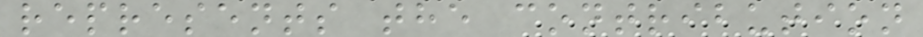represents the contribution
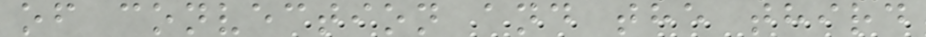of convection and the third
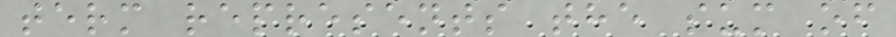term represents the sum of
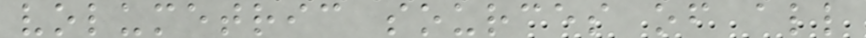volumetric sources of all
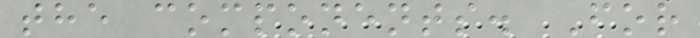the components. For
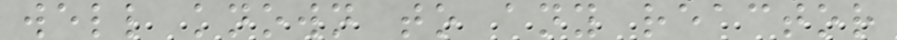well known to any reactor
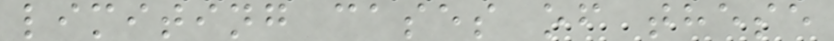limiting cases of these
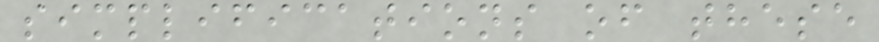simplifications of these
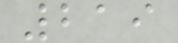219
